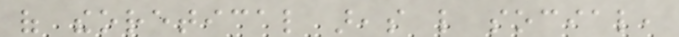of theoretical areas like social,
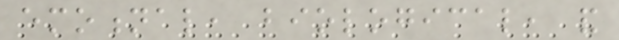emotional, biological, and
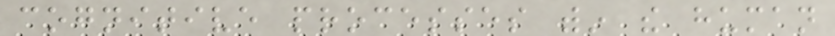cognitive processes within the human
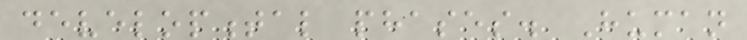developmental phases. Human
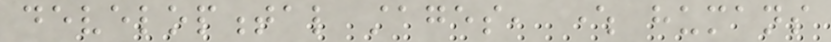developmental stages, where humans
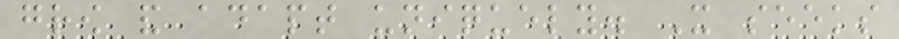grow and adapt uniquely. It seeks
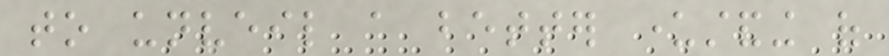to unveil a better understanding of
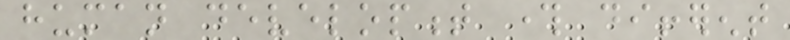human development through different
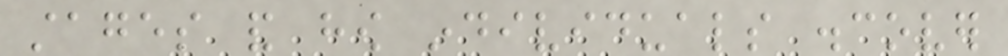stages and how individuals discover
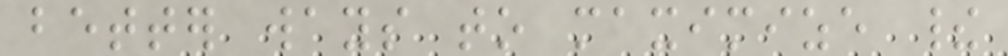better ways to maximize their
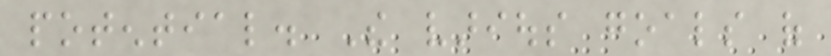potential. The various goals of
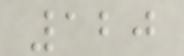120
